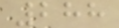288
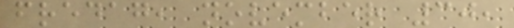fredag, november 30,
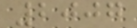2007
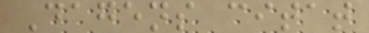Dagens citat
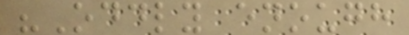"Oddly enough
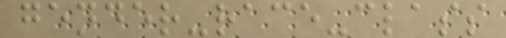gender-race-class
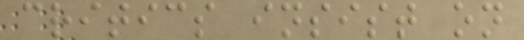critics insist on
